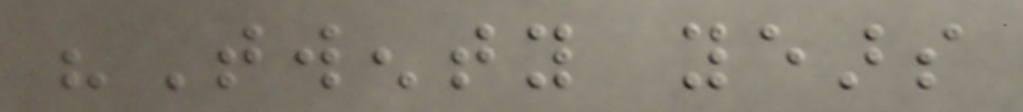"Twenty years
